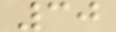30
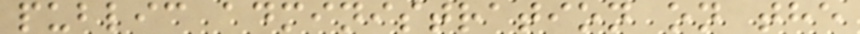public administration on the
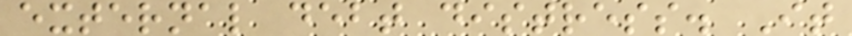external debt distress. It
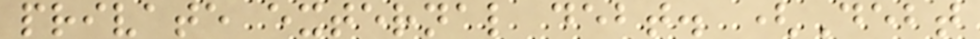private external debt. (Debt
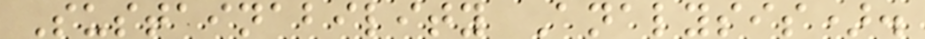Sustainability Analysis).
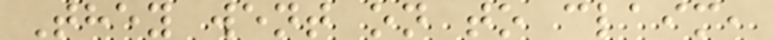They went on to claim,
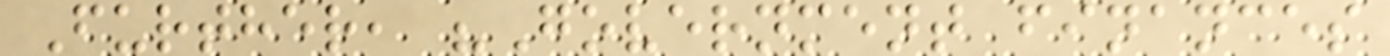Further, "Government finances
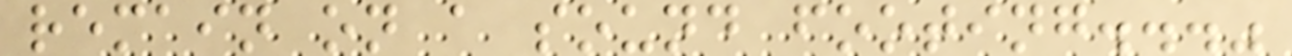remain on a sound footing..."
